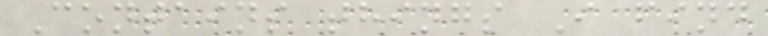Contains things I find
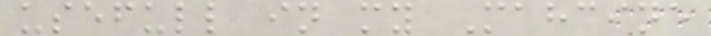usefull in my Mahcine
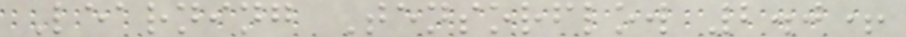Learning Tensorflow 2.0+
